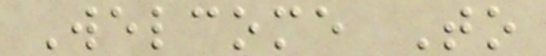Welcome To
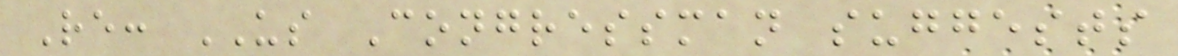Re: US Congressman suggests
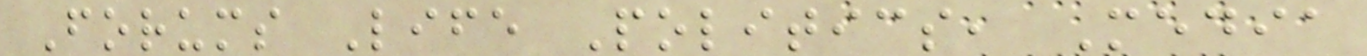Forums Life Politics, Media
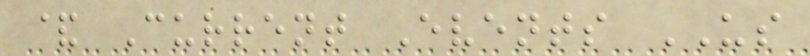& Current Events US
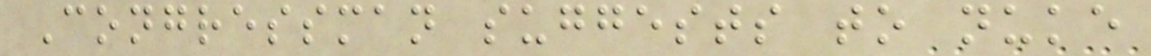Congressman suggests to nuke
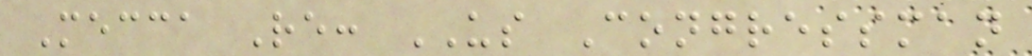Mecca Re: US Congressman
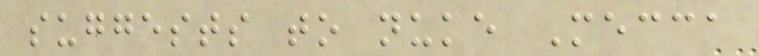suggests to nuke Mecca
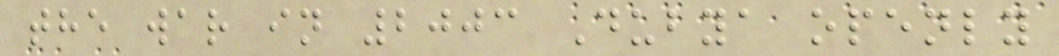the war in 2003 Dubya openly
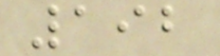192
